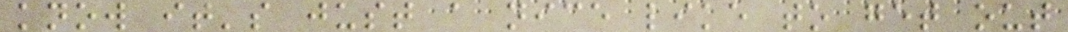know it's just a nice like to get out
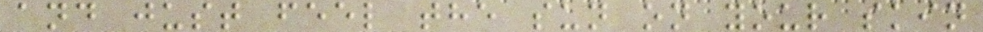and just feel the sun on your skin
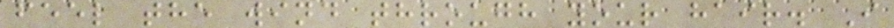feel the wind through your hair. I
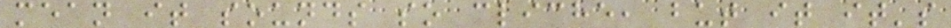mean it sounds so cliche, but it it's
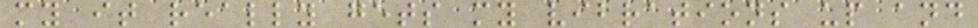my it really gets my vibrations up and
